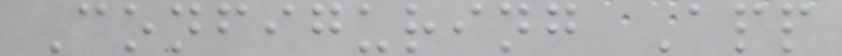Configuring App
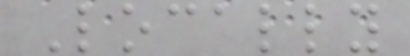Locally
